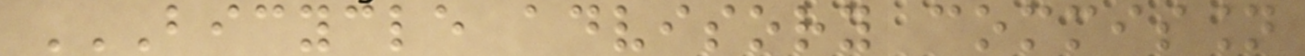BICYCLE ADVISORY COMMISSION
